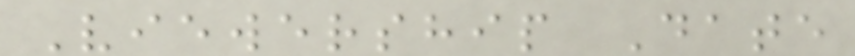Viewership Date
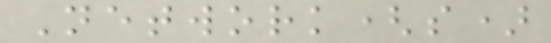Network(s)
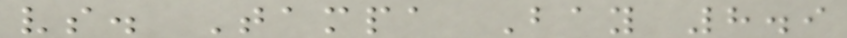vs. Tampa Bay 8.9
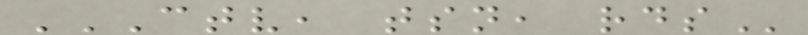CTV, TSN, RDS
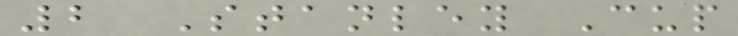2 Stanley Cup
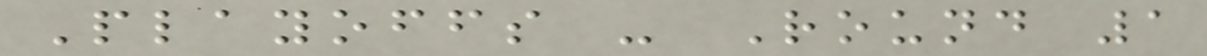Playoffs - Round 1
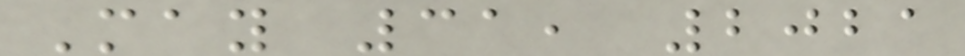May 31, 2021
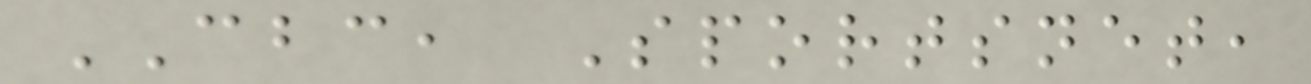CBC, Sportsnet,
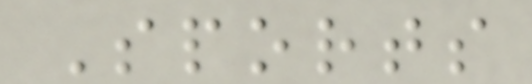Sports
